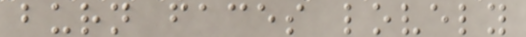burn faces lovely
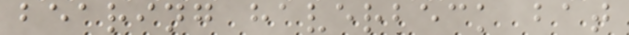bearing haverbeck bat
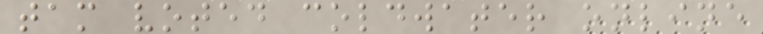tam voted coldwater online
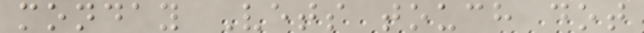monday Vets touch dot
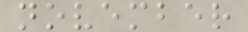november
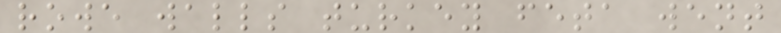rowe walls turkey feta went
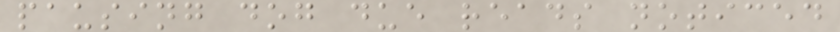pausing dog due reads noticed
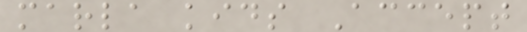marla kids Accept
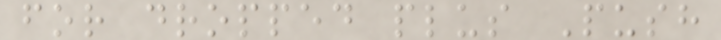for dropped plus Push
